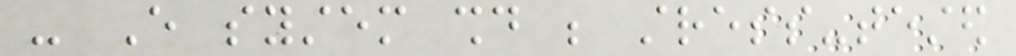- Every system should be stress-tested
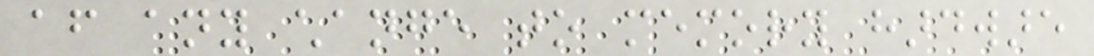after any change to memory hardware
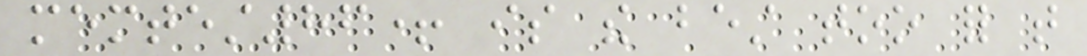memtest86+ is the best too for that
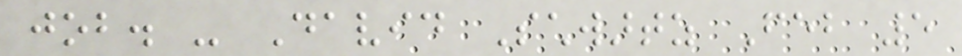job. - David Schwartz Feb 5
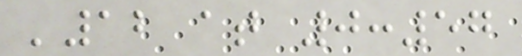'12 at 0:57
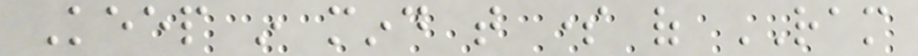Keep in mind that some of RAM
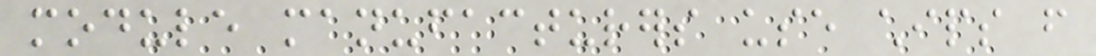module manufacturers use chips from
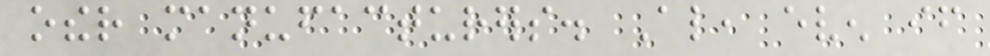other manufacturers. Also, even if
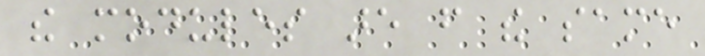the modules are from the same
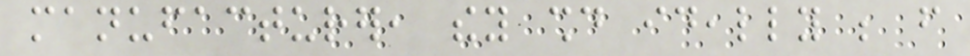manufacturer, they should ideally be from
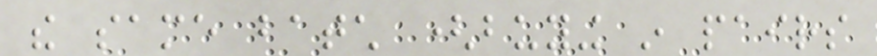the same batch (buying in pairs
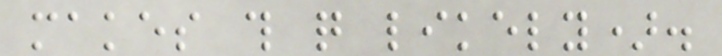makes this quite likely).
